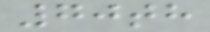70th
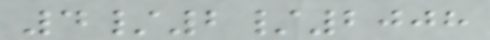4/2/2008
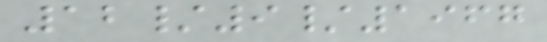12/9/1967
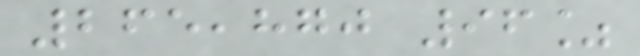265,870 96%
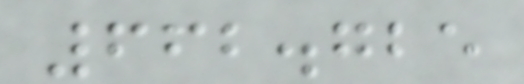662.725
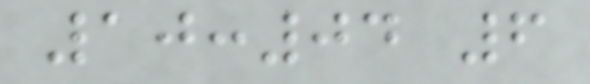10:04 6
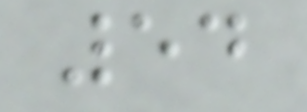54
